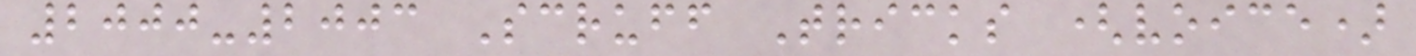2000-2003 Scruff Tricks (voice)
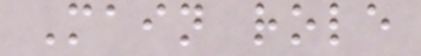Main role
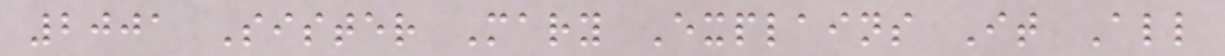2001 Sister Mary Explains It All
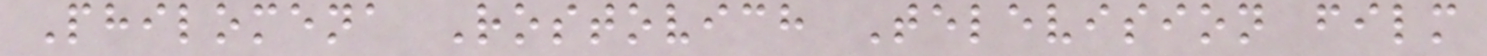Philomena Rostovich Television film
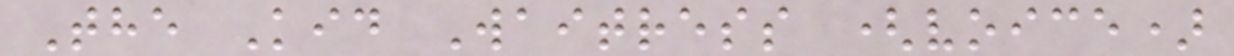The Kid Waitress (voice)
